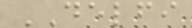DELFI
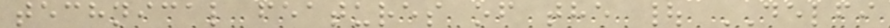technical features of the | DELFI
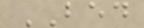BED
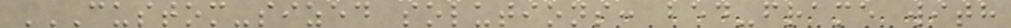CUSTOM-SIZED SOLUTIONS: BED-FRAME WITH
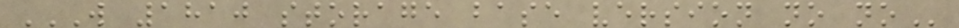W 1810 STORAGE BASE VERSION NO NO
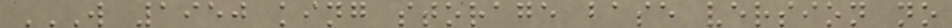W 1950 KING STORAGE BASE VERSION NO
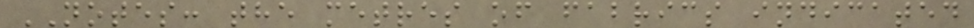NOTES: the metres of fabrics indicated
